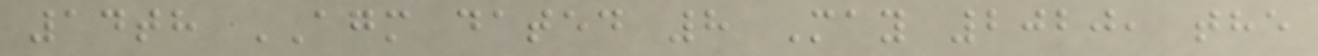14th AGM dated 8 May 2020, the
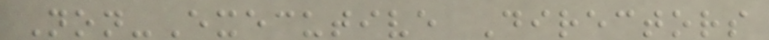Non-Executive Directors
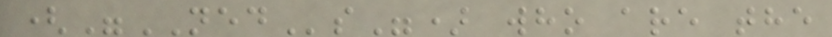("NEDs") who are the
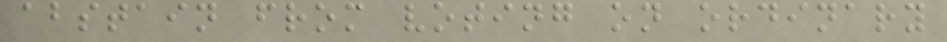abstain from voting on ordinary
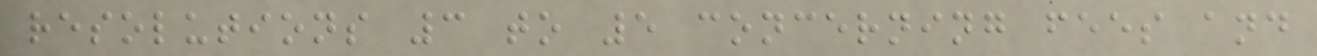resolutions 3 to 5 concerning fees and
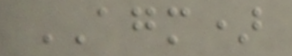AGM)
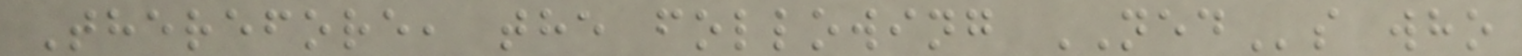Therefore, the following NEDs who
